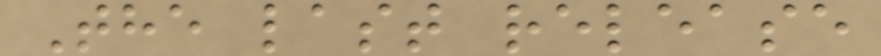The last release
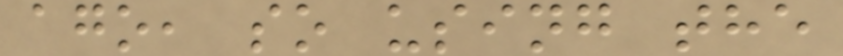ago, so using the
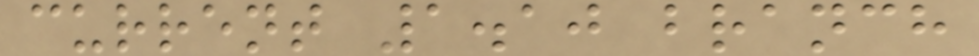current 1.10 branch
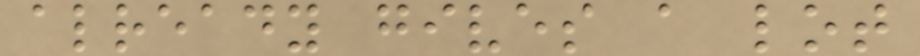already gives a lot
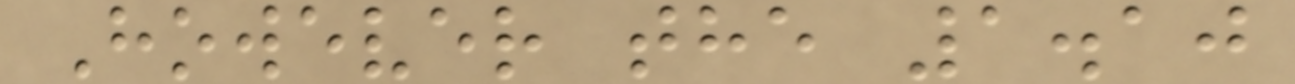However the 1.10
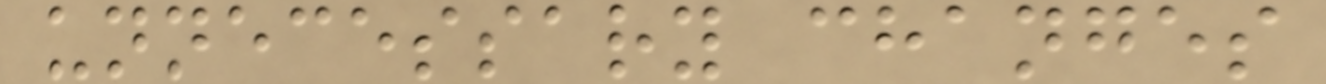unnecessary changes
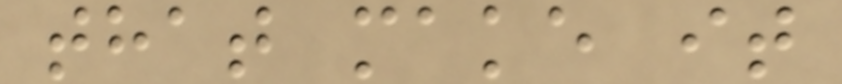that make it
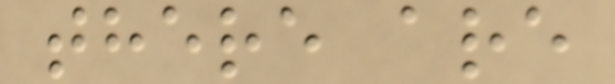there are
